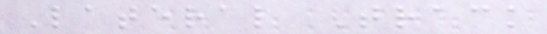Lateral Track
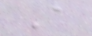A
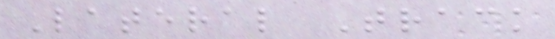Lateral Track
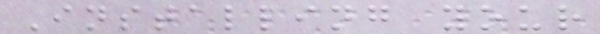Installing your
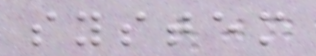system
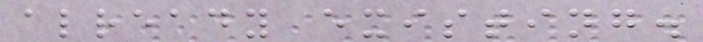already existing.
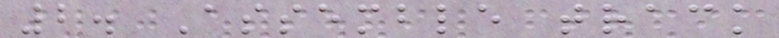2. Assemble track
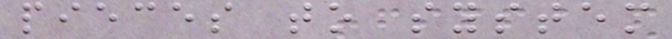pieces to system
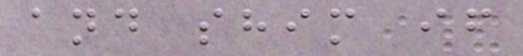and shim if
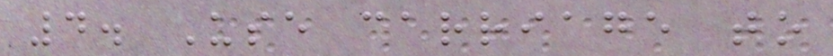4. Use carriage to
